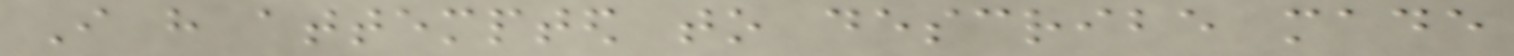I have attempted to describe made
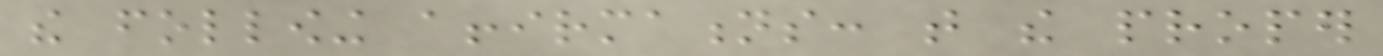the following affirmations: that the proper
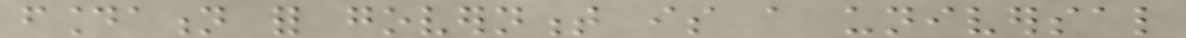foundation for government is a universal
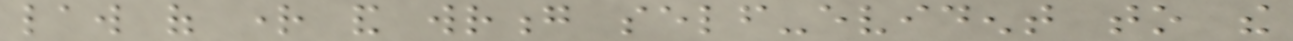law of right and wrong self-evident to the
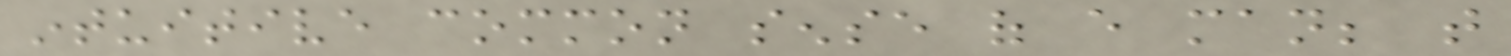intuitive common sense of every man; that
